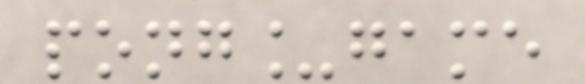pong_game
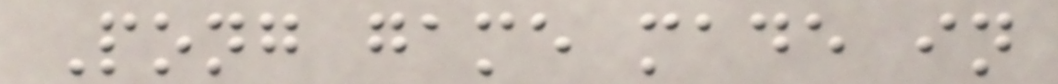Pong game made in
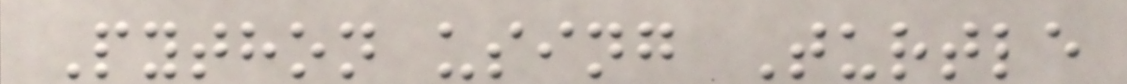Python using Turtle
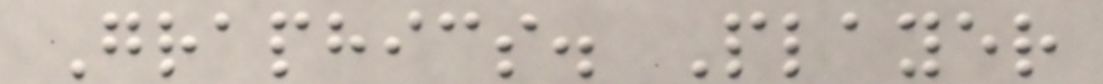Graphics. Player
